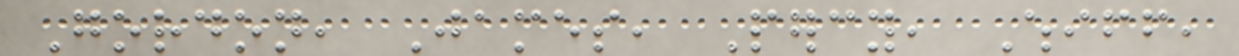Gordon, James, Percy, Whiff,
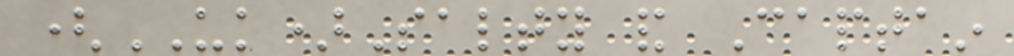(UK)Salty and Captain
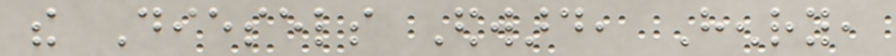the Diesels Edward, Henry,
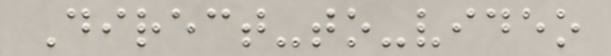Direct-to-video
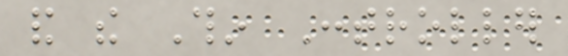and the Thin Controller
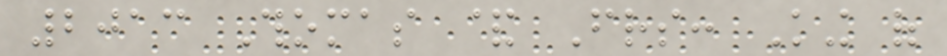2013 Thomas & Friends: King of
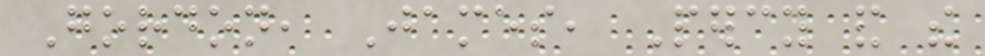Gordon, James, Percy and the
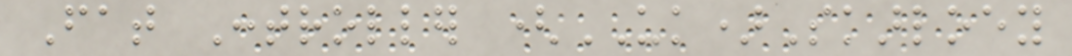Fat Controller (UK)Skarloey
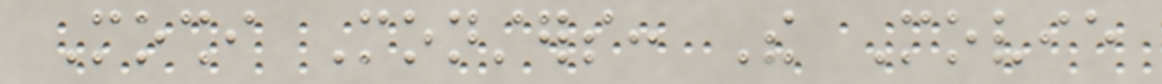Moshi Monsters: The Movie
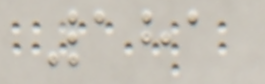181
